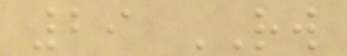29 RW
